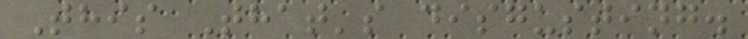This That's disgusting.
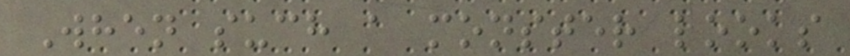When such a monster looks
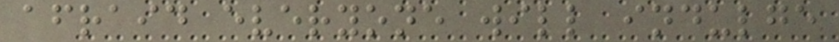afraid everyone will indulge
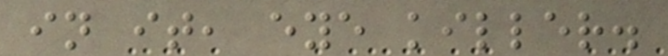in it, eye killer.
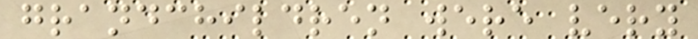grandchildren were very
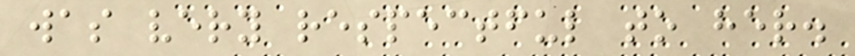was very respectful to her.
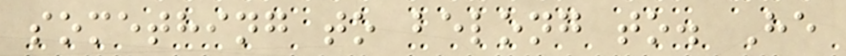something to belong to. He
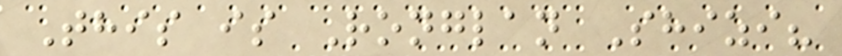This is Ronglan Shizi?
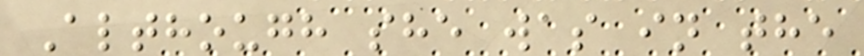Although she was in the
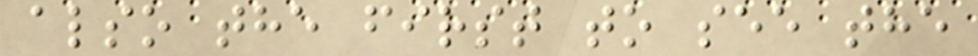also the first to see the
